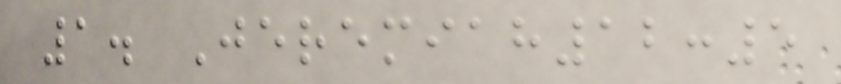1. Jeremiah12:5
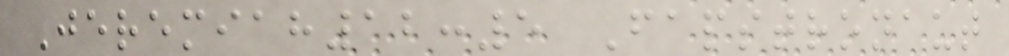Jeremiah12:5 Fapstronaut
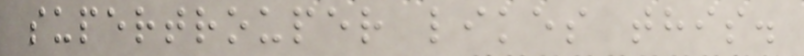supertrouper likes this.
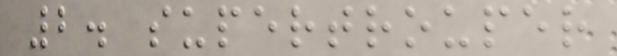2. supertrouper
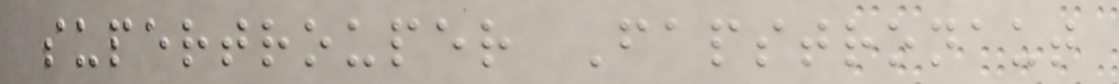supertrouper Fapstronaut
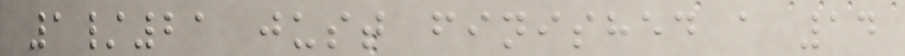1/21 just finished a 14
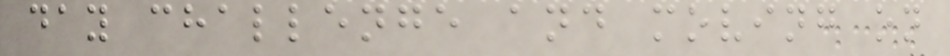day challenge and moving on
